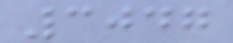3047
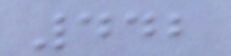442
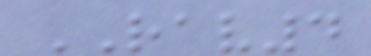RAV4
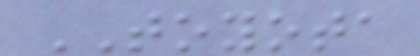TOYOTA
